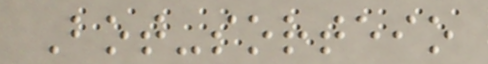Bot-sorteio
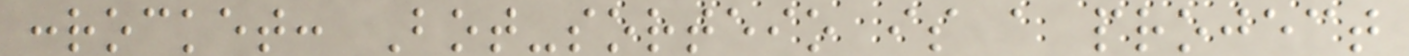:rocket: Bot-sorteio is a project
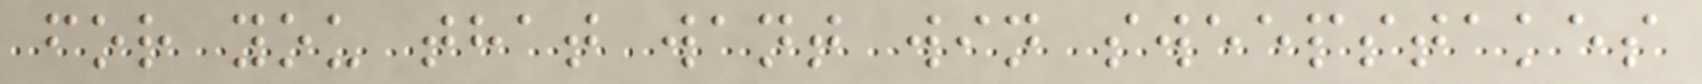for you that want win sweepstakes
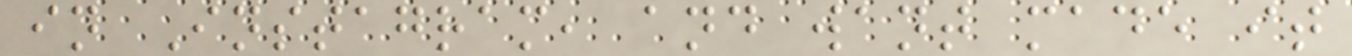in Instagram, and want made it
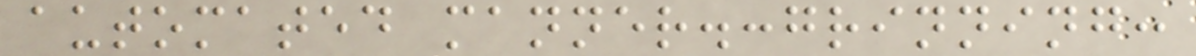automated manner.:grinning:
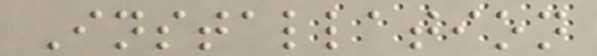Installation
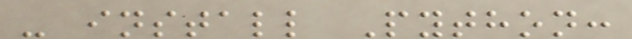- install Python:
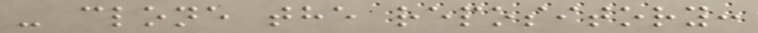- clone the repository:
